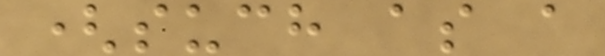(such as a
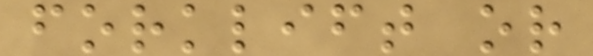forklift or
